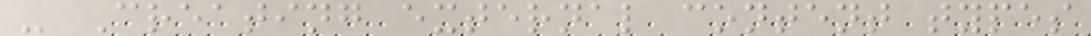- Creating external content types
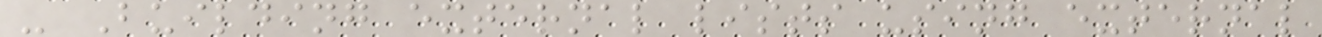- Building external lists using external
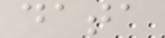data
